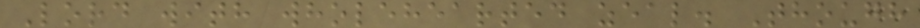Lord with wholehearted zeal. Though
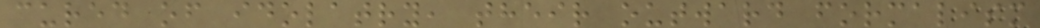cured of idolatry, their outward formalism
